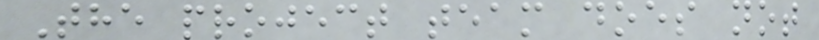The project team does not
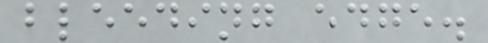bleeding edge.
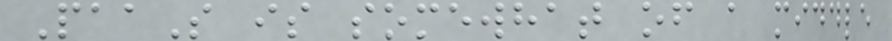PaaS is somewhat of a middle
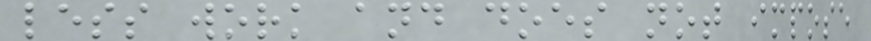less work and does not impose
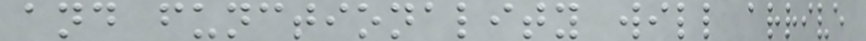and functionality will arrive
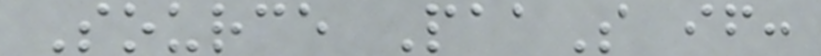Source PaaS if:
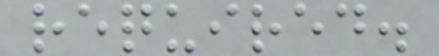required.
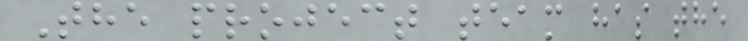The project team has the
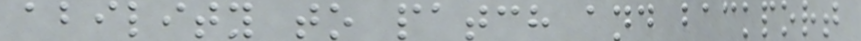ability to patch and backport
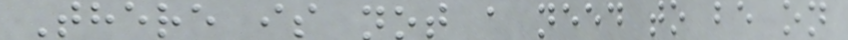There is not a need to be on
